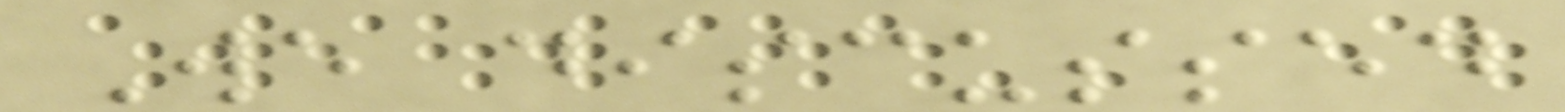We discussed
